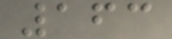163
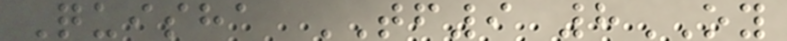Quisha TF9 8OY
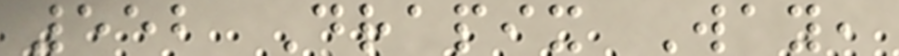552 Drapix Way,
